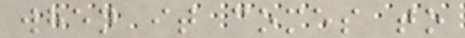when it comes to
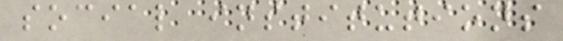social institutions
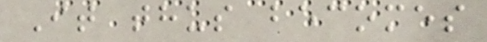It thus becomes
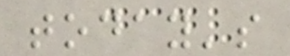today's
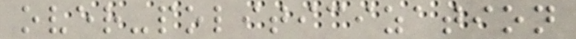over-politicization
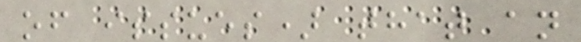of issues) that an
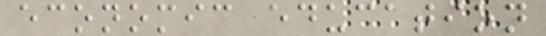economic education
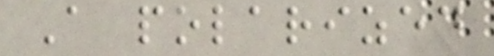A polarized
